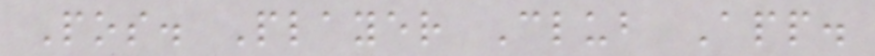Pos. Player Club App.
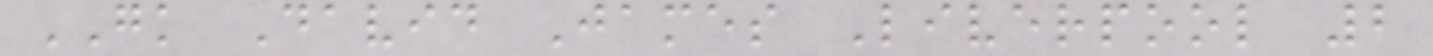GK David James Liverpool 2
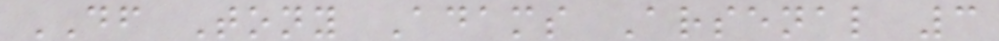DF Tony Adams Arsenal 3
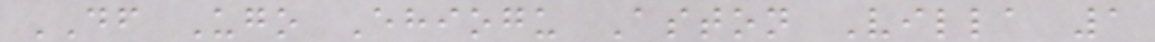DF Ugo Ehiogu Aston Villa 1
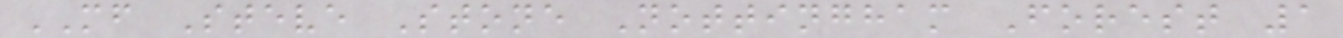MF Steve Stone Nottingham Forest 1
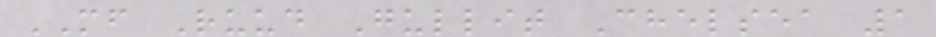MF Ruud Gullit Chelsea 1
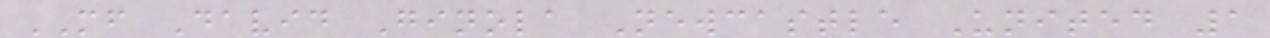MF David Ginola Newcastle United 1
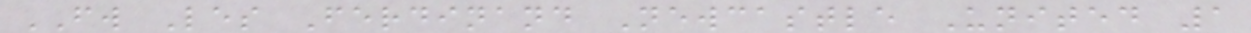FW Les Ferdinand Newcastle United 1
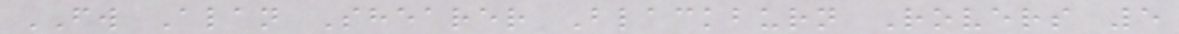FW Alan Shearer Blackburn Rovers 5
